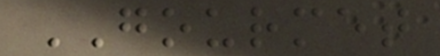GOURMET
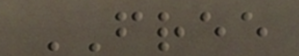FREE
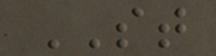ST
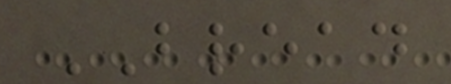BREAD
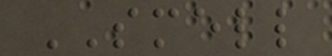SMELL
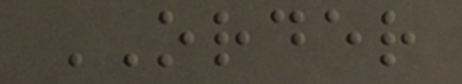ORDER
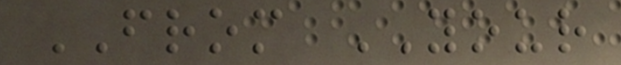FROM YOUR
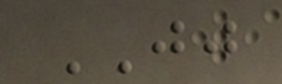JJ
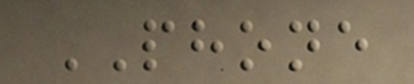PHONE
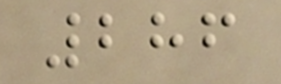286
